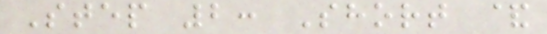Step 2: Short &
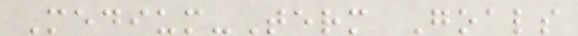Medium-Term Goals
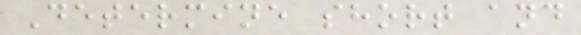Determine short and
